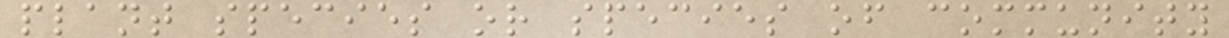plant species or species of community
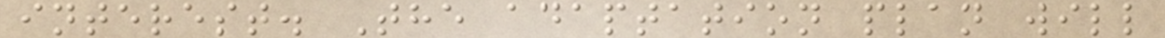interest. The adaptation plan will
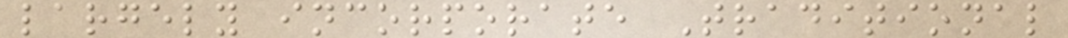largely incorporate Traditional
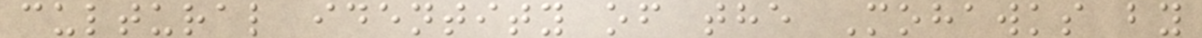cultural identity of the Mohawks by
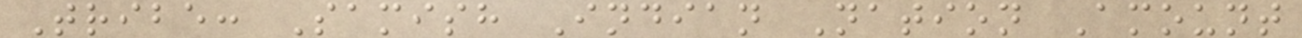Tribe: Samish Indian Nation Amount
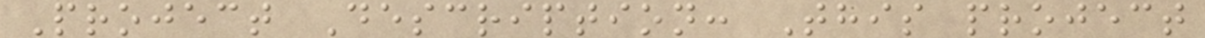Project Description: This project
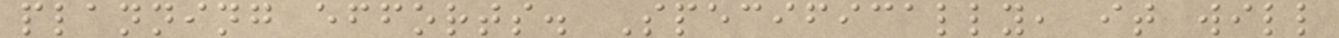planning efforts. Specifically, it will
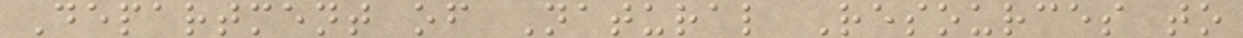Department of Natural Resources to
